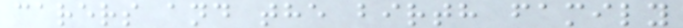carers and the birth family
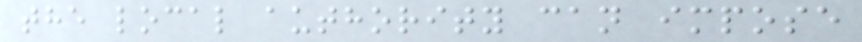the local authority can impose
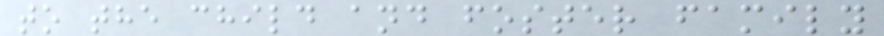to the child and foster family
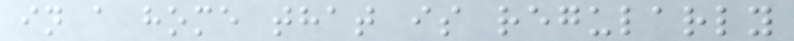in a home that is regularly
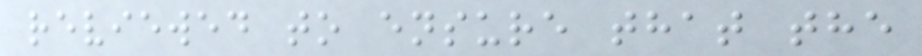reviewed to ensure that the
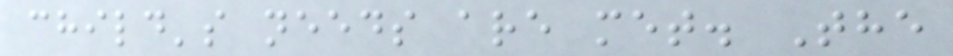child's needs are met. The
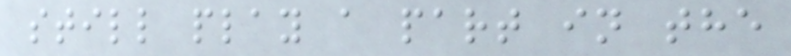still play a part in the
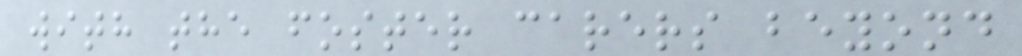with the foster carers beyond
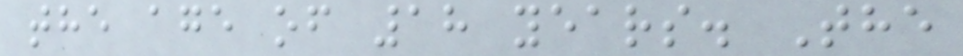the age of 18 years. The
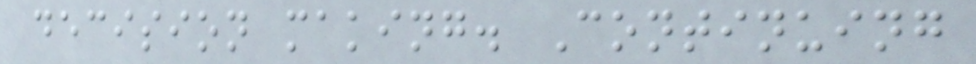decision making. Continuing
